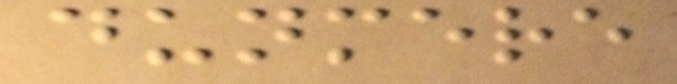dunmere
